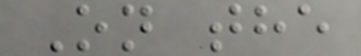On the
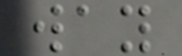way
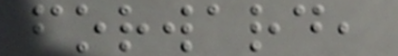forward,
